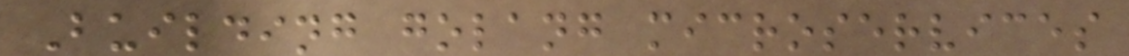Building golang microservices
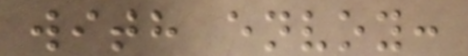with envoy:
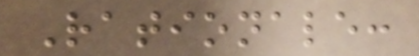Rationale:
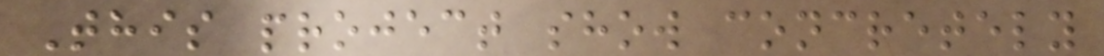This project show concretely
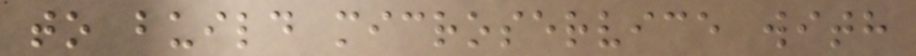to build microservice with
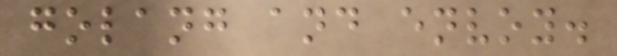golang and envoy.
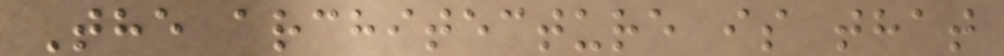The architecture is that
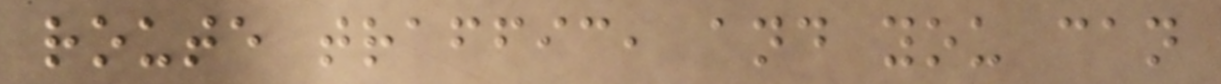route traffic, and you can
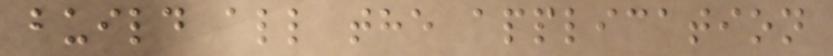build all the application
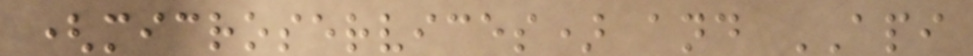(microservices) and API
